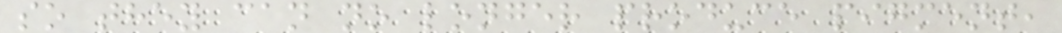so they can no longer produce pigment,
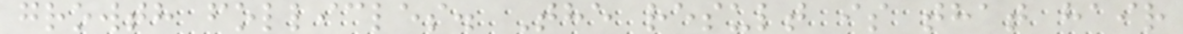growth follicles. The result is that hair
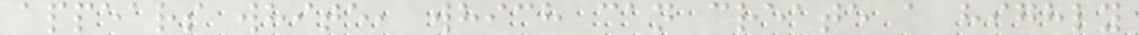appears white, which can create a highly
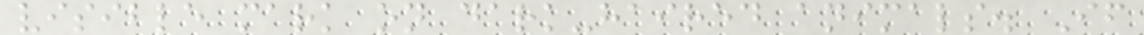visible mark on dark-haired animals. If
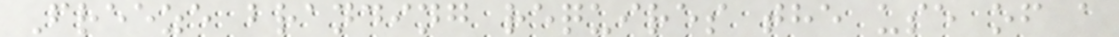Freeze branding requires the use of a
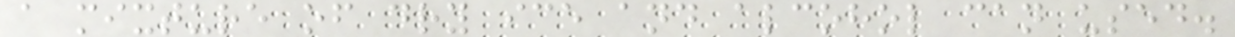a mixture of dry ice and alcohol can used.
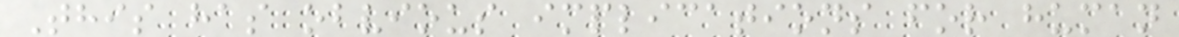This has obvious implications for human
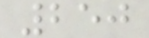250
